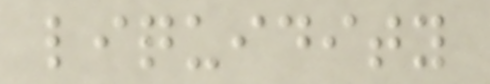liquidity
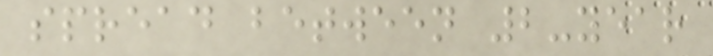spread between 2-year
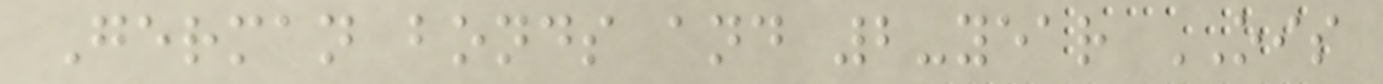German bonds and 2-year OIS
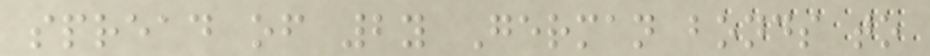spread of 2y German bonds to
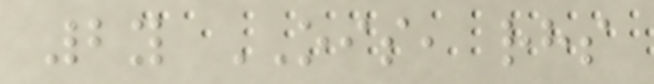2y OIS, rhs
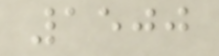1500
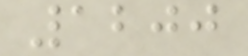1200
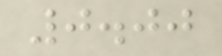0.00
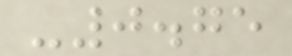-0.75
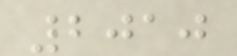2010
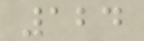124
